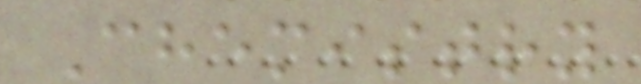Chemistry
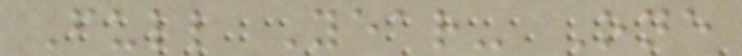Full Year- One
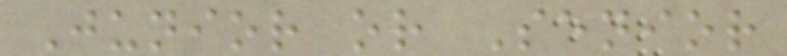Junior or Senior
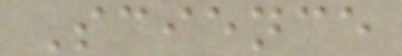Science
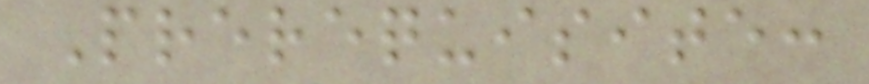Prerequisite:
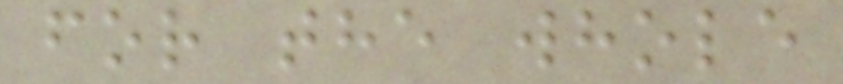for the whole
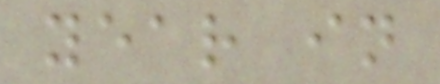year in
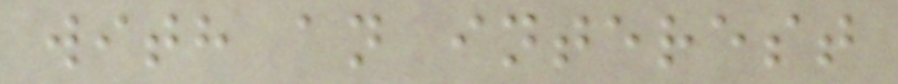with an interest
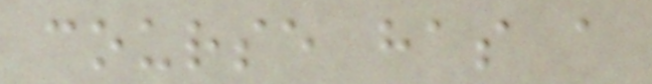course has a
